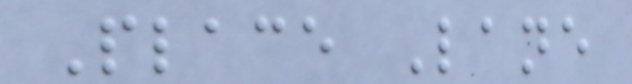Place Lane
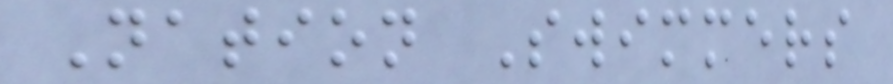Nation Swimmers
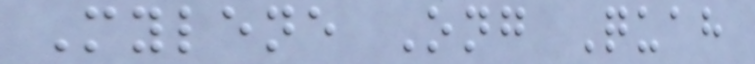Mylene Ong Quah
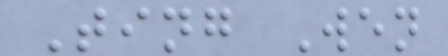Ting Wen
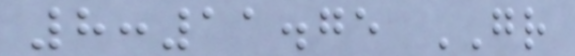8:11.75 GR
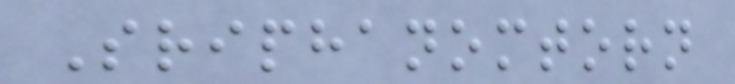Sriphanomtorn
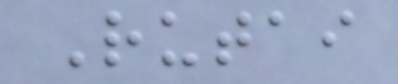Rutai
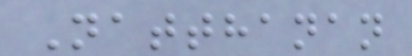Natthanan
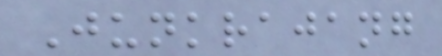Junkrajang
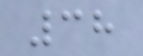38
